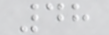48
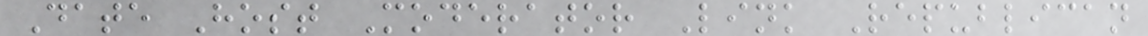Date Host Moderator Link Republican
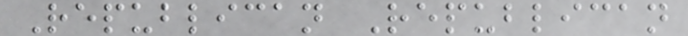Republican Republican
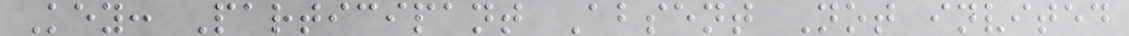Key: Participant Absent Not invited
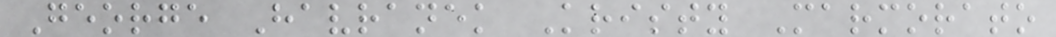George Havranek Kristy Marmorato
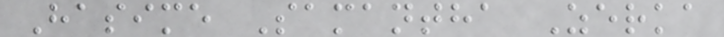Hasime Samantha Zerka
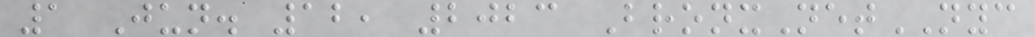1 Jun. 12, 2023 BronxNetNYC
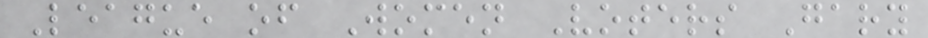League of Women Voters Gary
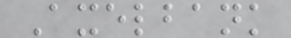Axelbank
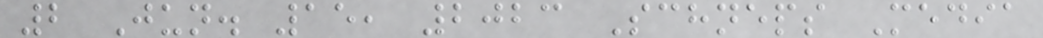2 Jun. 15, 2023 Schneps Media
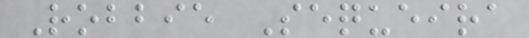Robbie Sequeira
